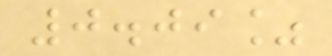0.09%
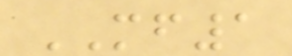MF1
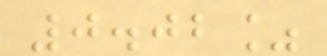0.02%
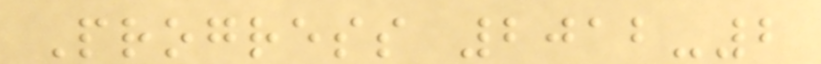Progress 2012-2
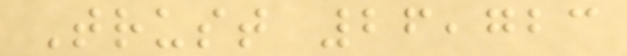Trust 26,723
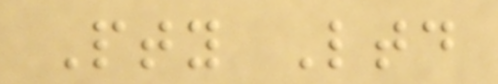Pty Ltd
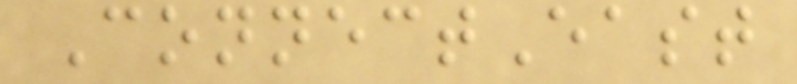ConnectEast
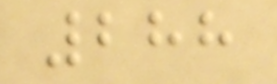288
